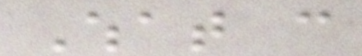What can
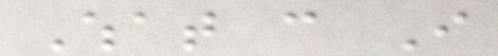What can I
